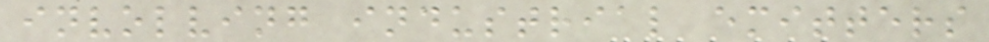involving industrial emitters
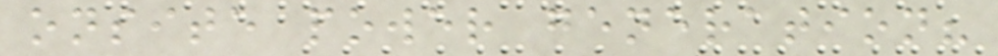onsite power generation?
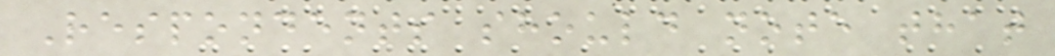Respondents should note that
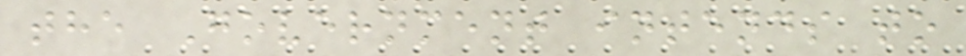the Government intends to
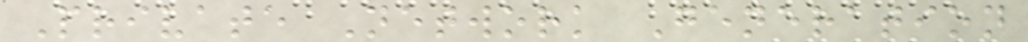Private Network Generation
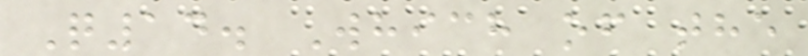Q14. Which of the
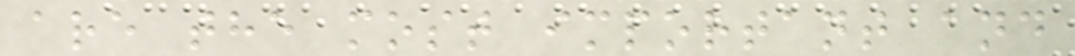are the most important and
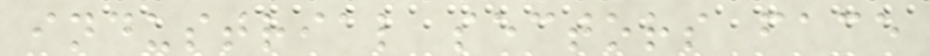industrial sectors face
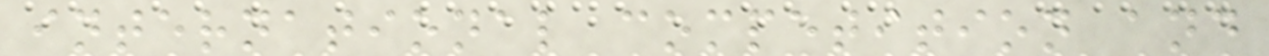international competition and
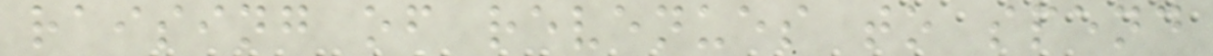raising of revenues to spend
